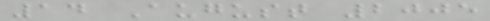14 August 2005
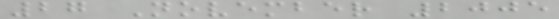27 November 2005
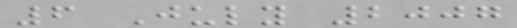6 July 2007
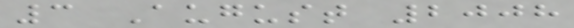3 August 2008
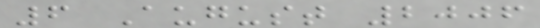6 August 2006
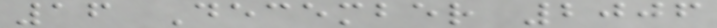16 December 2006
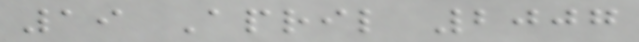19 April 2007
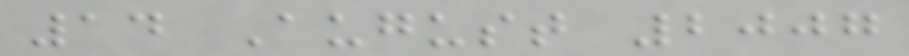14 August 2007
